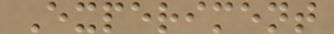Experiment
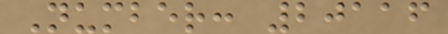Number: 20116
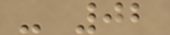- 02
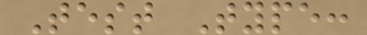Test Type:
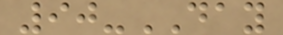90-DAY
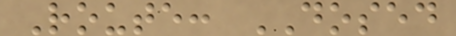Route: DOSED
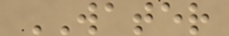WATER
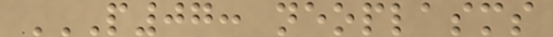P07: NEOPLASMS
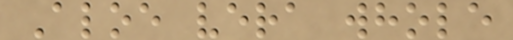Aloe vera whole
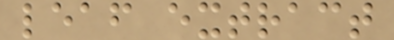leaf extract
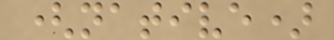(native)
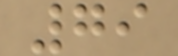79
